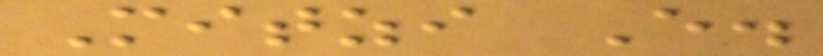Mitzi E.
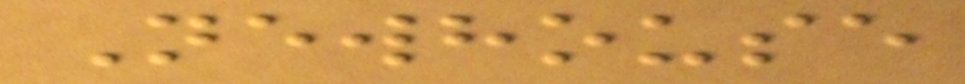Newhouse
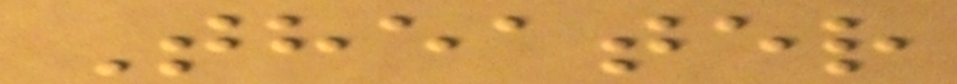Theater
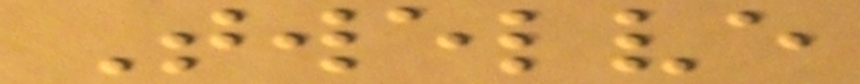Twelve
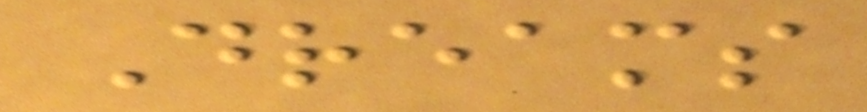Dreams
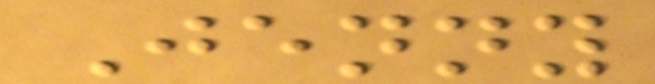Jenny
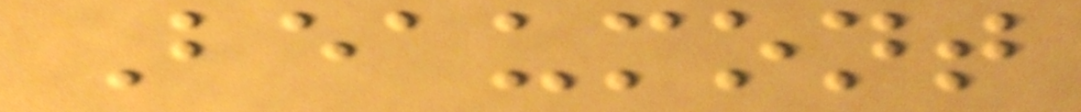Beaumont
